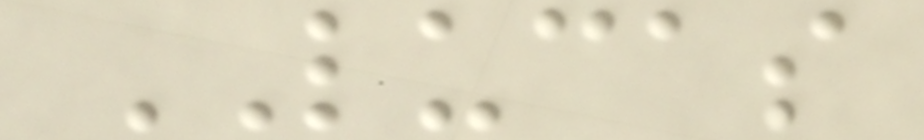LUCAS
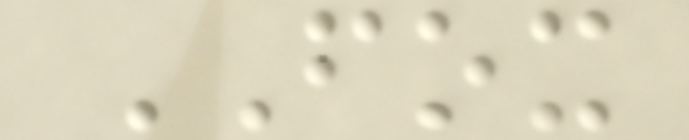FOX
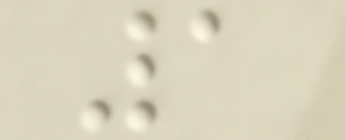1
